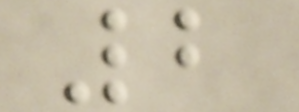2
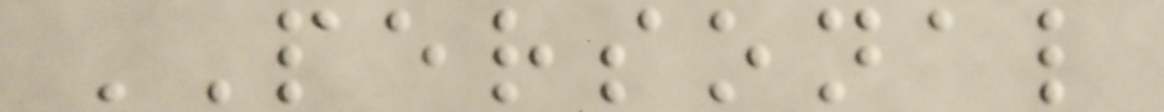PERSONAL
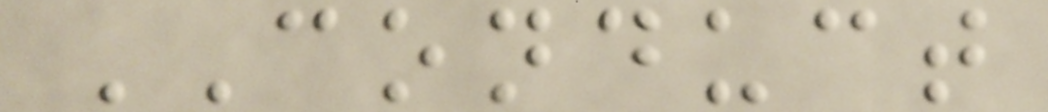CONDUCT
